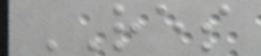RES
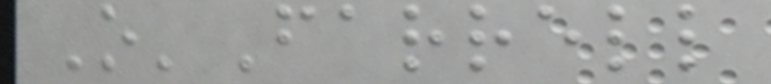O'Farrell
